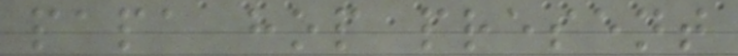papa hop present
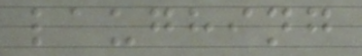laughing
